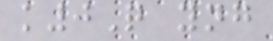k0Q yng
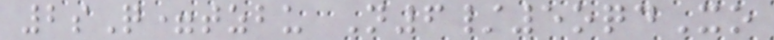2sQ=tzbu N6/5oqdXo
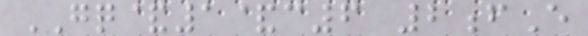GQ&1&c6 2fE
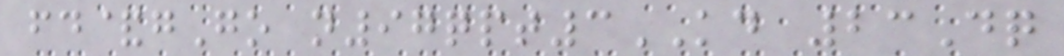fd&gGo n97qpt3KD 23Dq
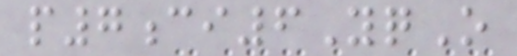p7ci6YqO
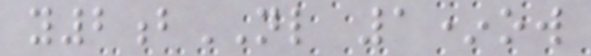y2bNL 1*ow
